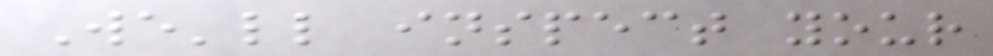We'll inspect your
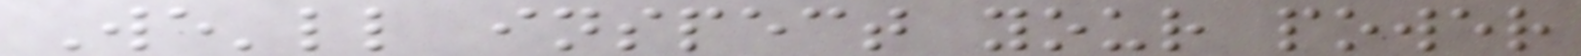We'll inspect your power
